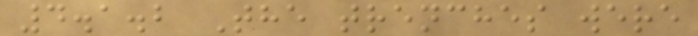4.1.2 The trenches were
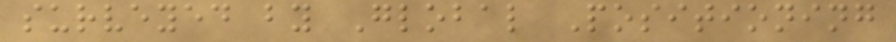surveyed by Global Positioning
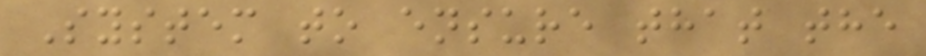System to ensure that the
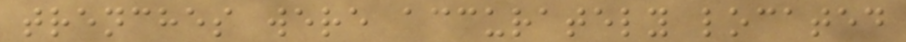trenches were accurately located
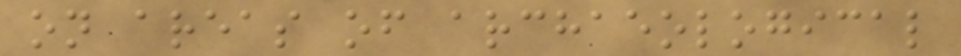on areas of archaeological
